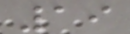19
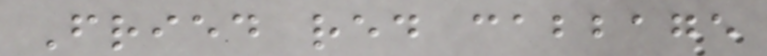Fried red cabbage
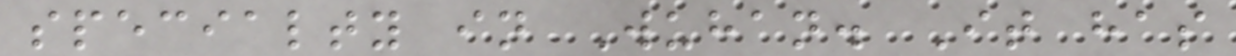specialty in Wuhan. It has
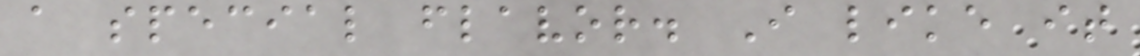a special flavor. I like it
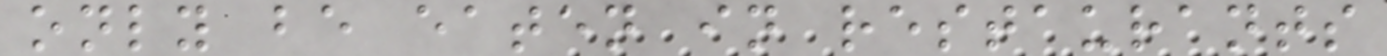only be eaten in restaurants
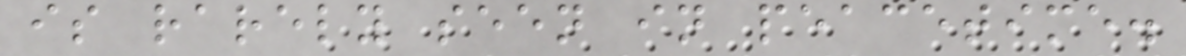is rarely seen in peacetime.
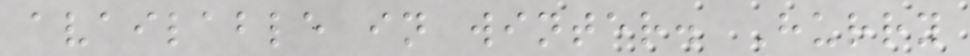available in winter. Hurry
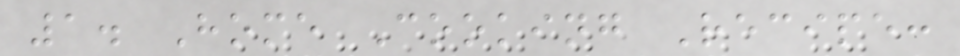1. Home Cooking Recipe:
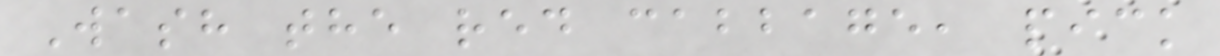Wash the red cabbage, pick
